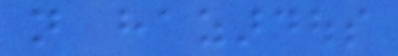not hazardous
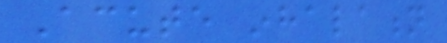Acute inhalation
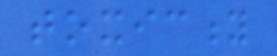toxicity
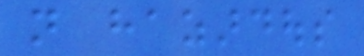not hazardous
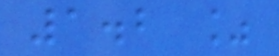1.2 %
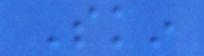Skin
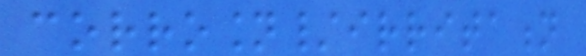corrosion/irritation
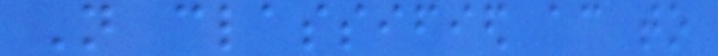Not classified according to
